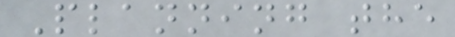Planning the
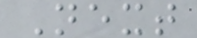Next
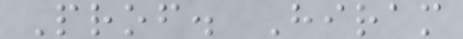Prof. Hiram
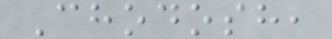Chodosh,
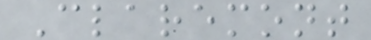Claremont
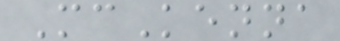McKenna
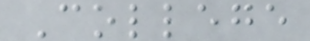College
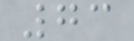73
